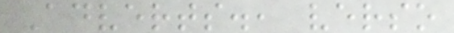Adverts., verso
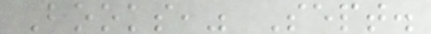Books," Sept.
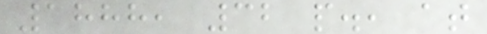1888, 32 p., at
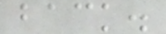back.
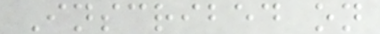Inscribed on
